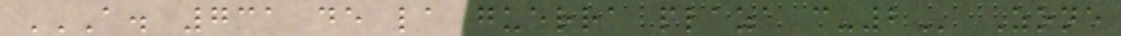A. 731 DE LA GUERRA PLAZA C-2 Zone
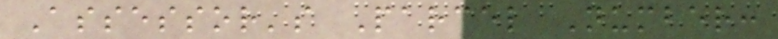Assessor's Parcel Number:
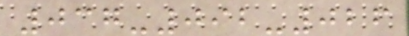037-092-026
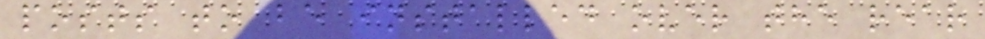posts to be installed over the rear
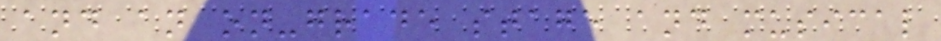and an on-grade stage and musical
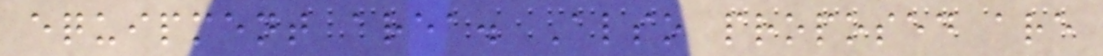equipment area. Also proposed are
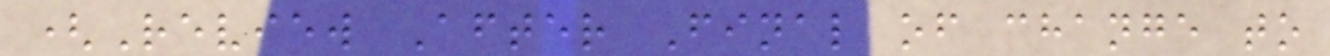(Review After Final of change to
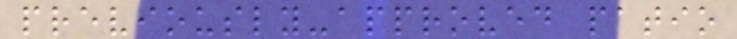previously-approved patio
